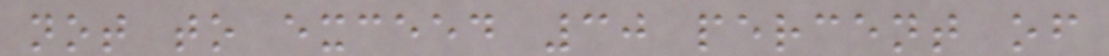not to exceed 30 percent of
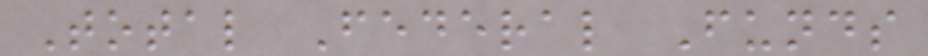Total Federal Funds
